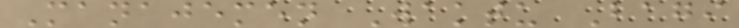Manajemen Waktu Bagi
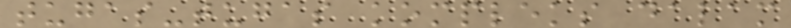tugas-tugas kompleks dalam
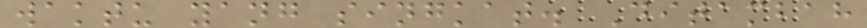waktu yang singkat. Ditambah
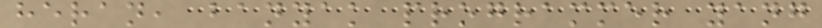heran, banyak programmer yang
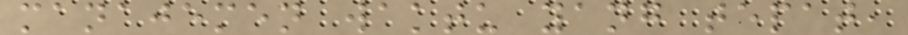manajemen waktu yang tepat,
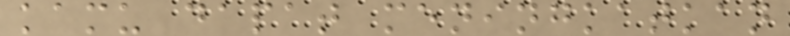kamu dapat meningkatkan
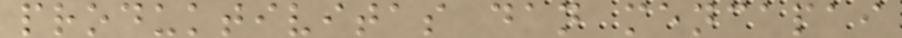produktivitas dan mencapai
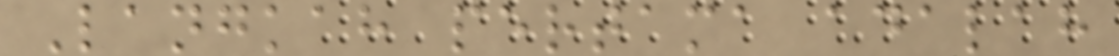Langkah pertama adalah
